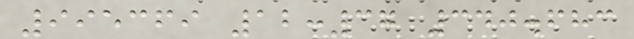995369 12:37 340.683
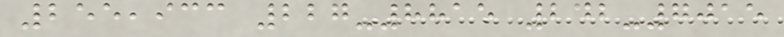255,933 227-8815 242-7015
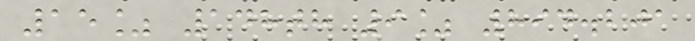15% 148th 9% 894.201
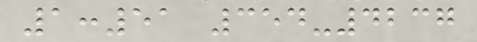1:51 354-4237
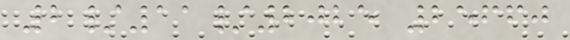2/11/2025 25660
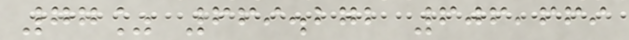77% 669.272 606,669
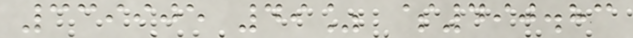339905 49% $490.83
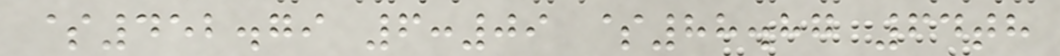$452.79 6:09 $88.87 64th
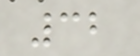32
